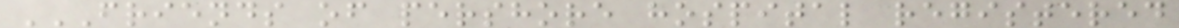FRIENDS OF PERSHORE HOSPITAL REGISTERED
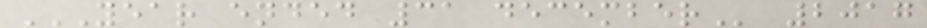YEAR ENDED 31 DECEMBER 2017
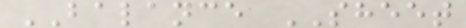BALANCE SHEET
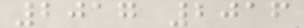2017 2016
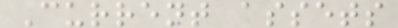Current assets
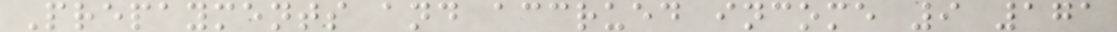Prepayments and accrued income 9 171
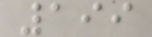199
